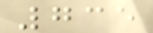735
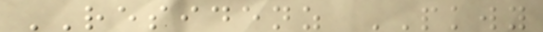RESIDENZ PKWY
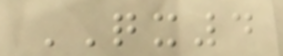QX4
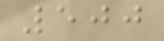500
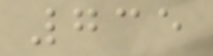735
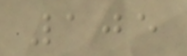105
